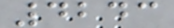4243
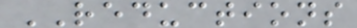REDUCTIONS
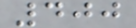400
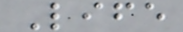Life
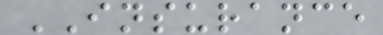INSURANCE
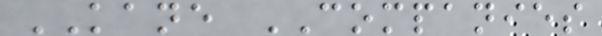KANE COMPANIES
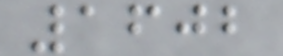1602
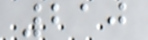210
